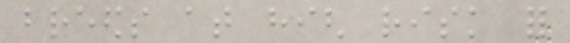breeds at high risk for
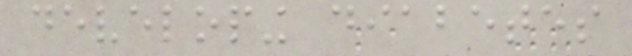developing diabetes
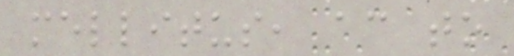mellitus, according to
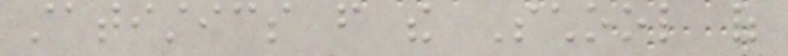statistics from the School of
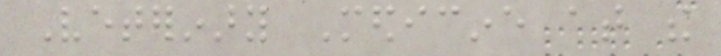Veterinary Medicine at the
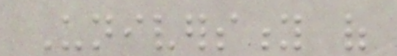University of
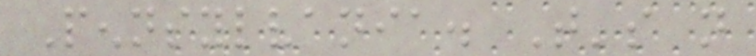Pennsylvania. That's not
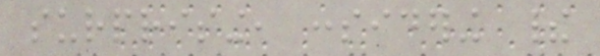surprising, considering their
